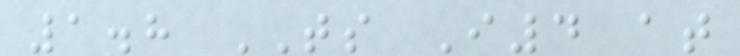1.8 TS I4 at
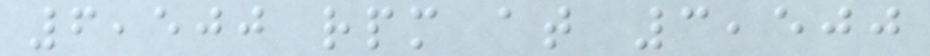6,500 rpm at 3,500
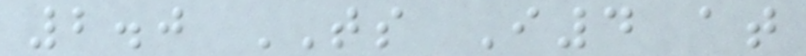2.0 TS I4 at
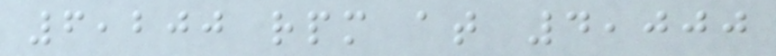6,200 rpm at 4,000
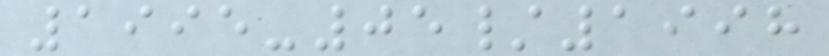1995-05/1998
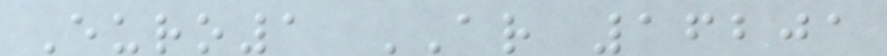Euro1 AR 16201
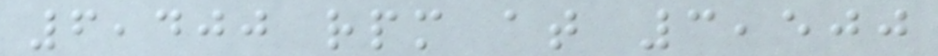6,400 rpm at 3,500
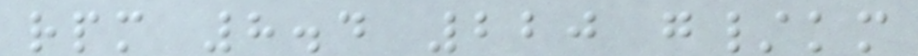rpm 8.4 220 g/km
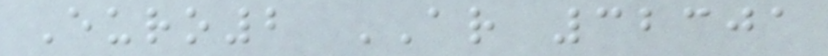Euro2 AR 32301
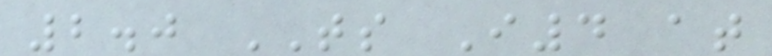2.0 TS I4 at
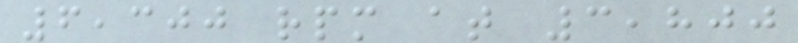6,300 rpm at 3,800
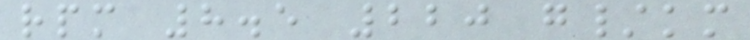rpm 8.5 220 g/km
